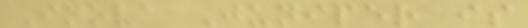Inova Juniper is
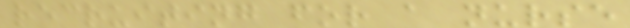recruiting for a nurse
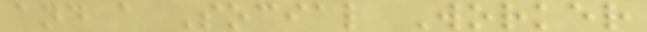and a Social Worker
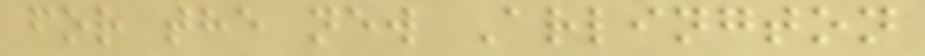for the new Arlington
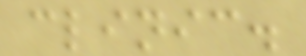clinic.
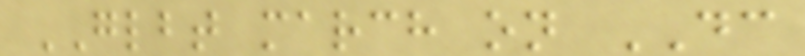GLBT march on DC
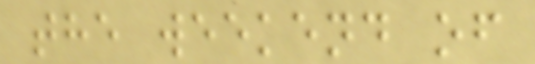the weekend of
